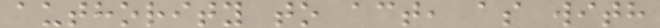authority to act, as with
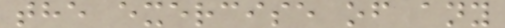the exercise of any
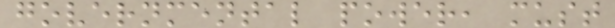governmental power, must
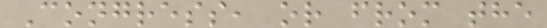Congress, or from the
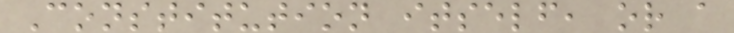Constitution itself, or a
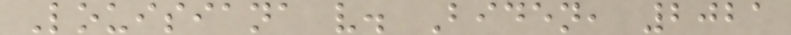Louisiana v. Biden, 2021
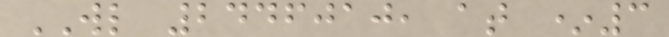WL 2446010, at *3
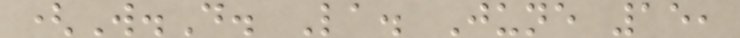(W.D. La. June 15,
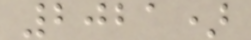2021)
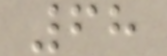68
